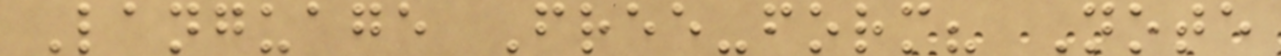Language Free-form? Note
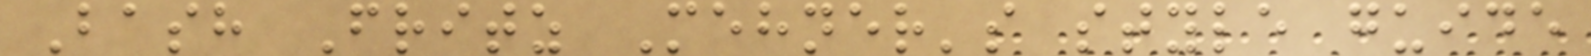Bash Fritz Mehner's style guide
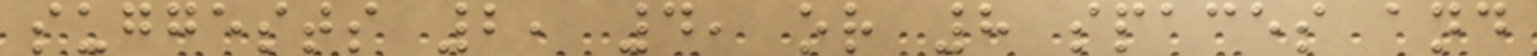suggests 2, 4, or 8 spaces and
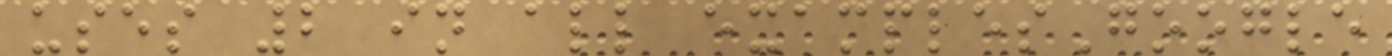uses 2 in all examplesGoogle
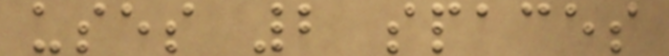uses 2 spaces
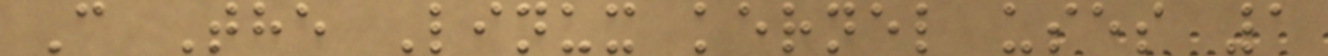C The Linux kernel uses 1
